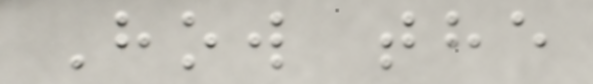How the
